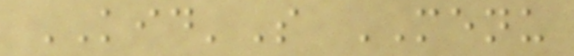KID'S MENU
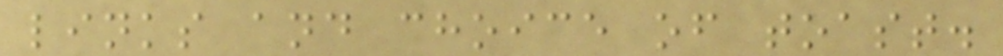links and choice of toast.
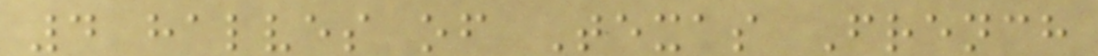4 halves of Texas French
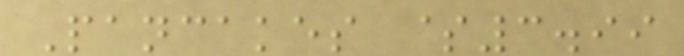Pancakes $3.99
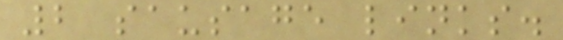2 sausage links.
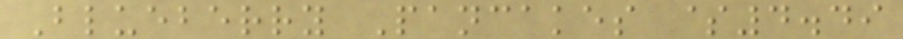Blueberry Pancakes $4.49
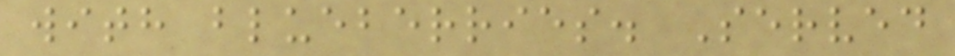with blueberries. Served
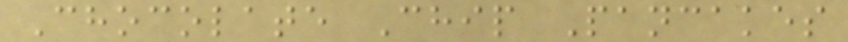Chocolate Chip Pancakes
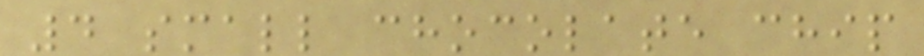4 small chocolate chip
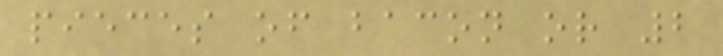pieces of bacon or 2
